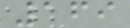169
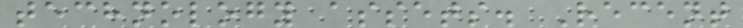technology assets. Recent
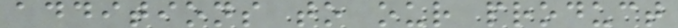additions to our product
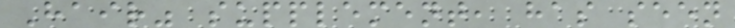Hair" supplement, has seen
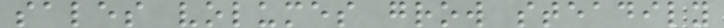sales volumes grow steadily
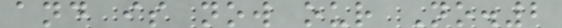and is now our No.2
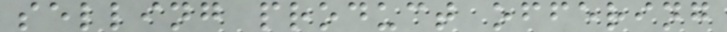selling product offering
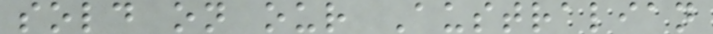sold on our Australian
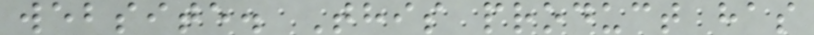website. This product has
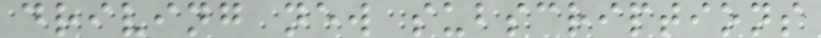driving new subscriptions
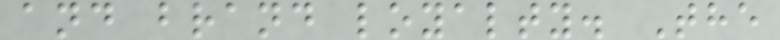and brand loyalty. The
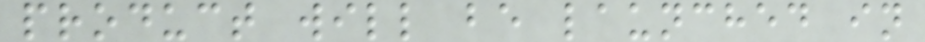product will be launched in
